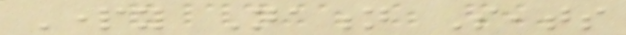Party Nation Seats
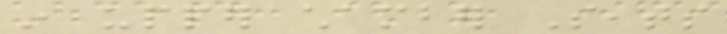in upper chamber Seats
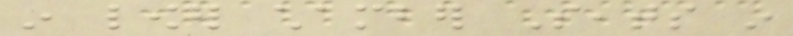in lower chamber Seats in
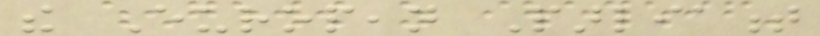the European Parliament
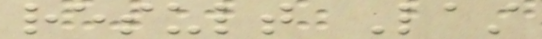result Last
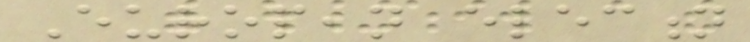European election
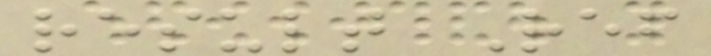result Ref
